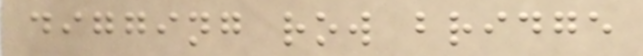digging row bridge
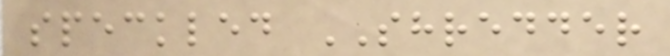speckled SHREDDER
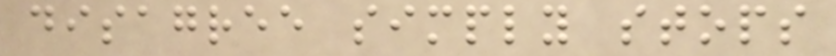disagree simply stops
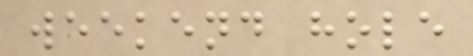weekend hole
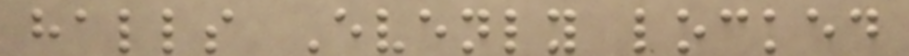halls Evenly locked
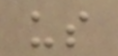us
